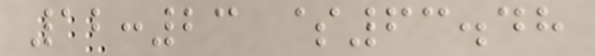12:23 $63.48
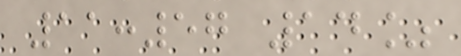11:57 14%
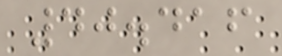40.416
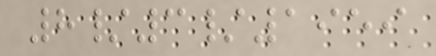8/3/1959
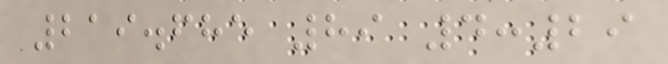219.685 89 4:29
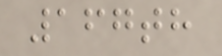167th
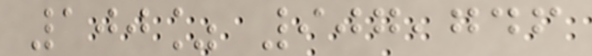100% 907,746
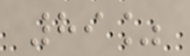89%
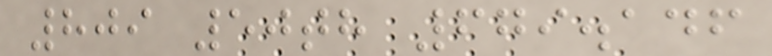809 50th 679.146
